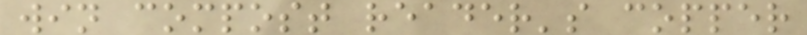win compost reader's copper
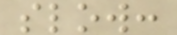slow:
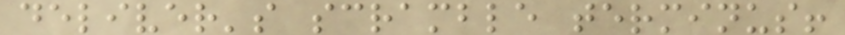deliver's scramble terminus!
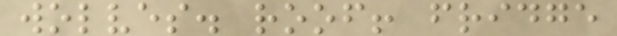wolves. roof! fridge
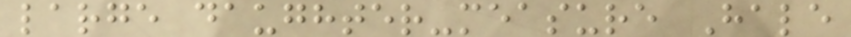large daughter-measure Hale
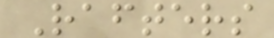Rafters
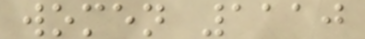women 1110
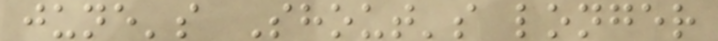june's Shout's longer
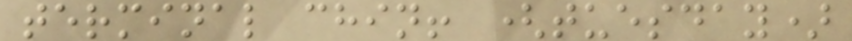terminal chin! (tuesday)
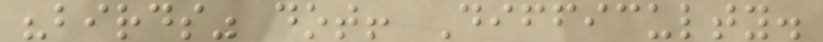"birds" dot! Difficulty.
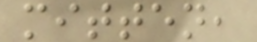mitten,
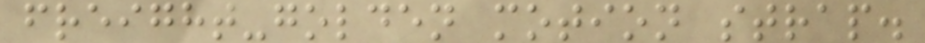freight-golden motion strap.
